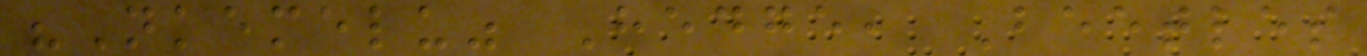"Nkemelu" Hedge, Beetles
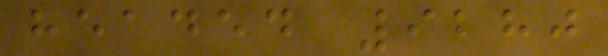headed 9280
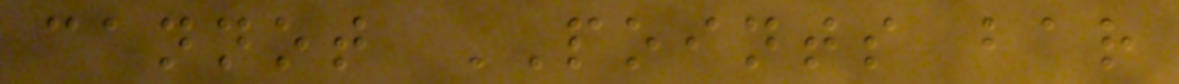cannot POINTS bar
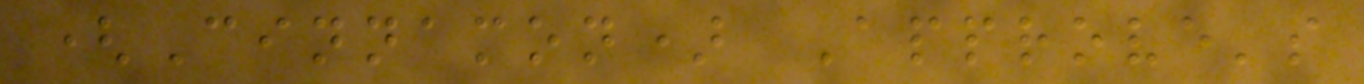(Cinnamon) Approve's
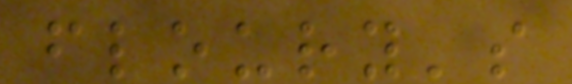floury's
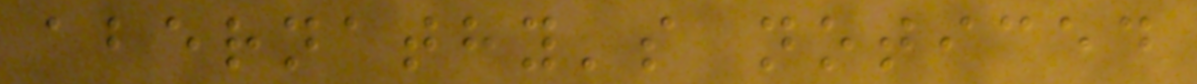abernathy's noticed
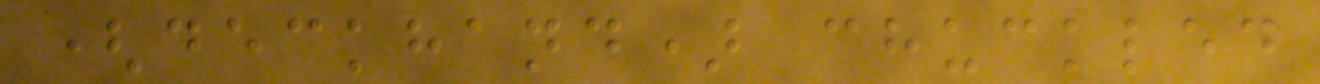(deckhand) chuckled
